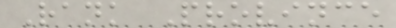Rank Province
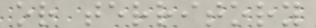or territory
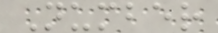Number
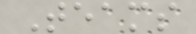Teams
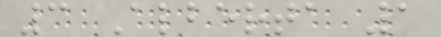3 Alberta 1
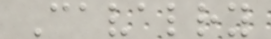Cavalry
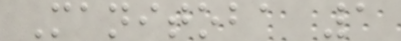Manitoba 1
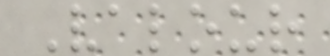Valour
